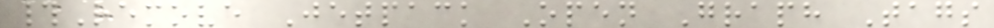#Remove Jetpack Open Graph Tags
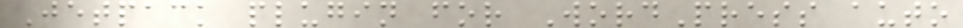Jetpack plugin for WordPress auto
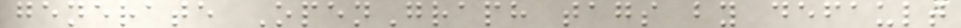generate OpenGraph tags by default
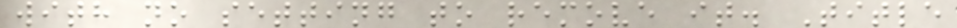with no setting to remove it. Title
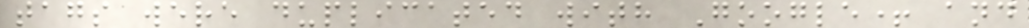tags were duplicated with Google+ and
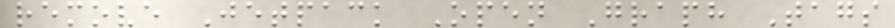remove Jetpack Open Graph Tags
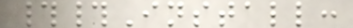##Install:
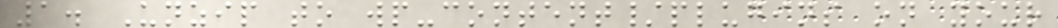1. Unzip to wp-content/plugins on your
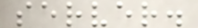server.
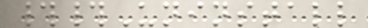##Uninstall
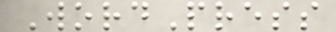WordPress
